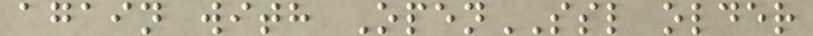again with OpenSSL older
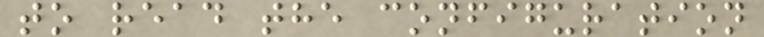to read the configuration
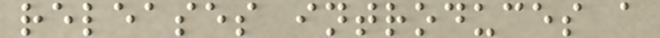releases introduces a
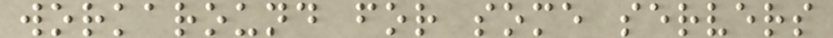workaround for some servers
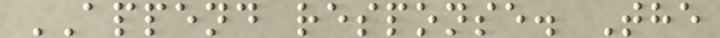APPEND response. The
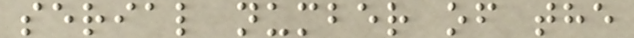serial number of the
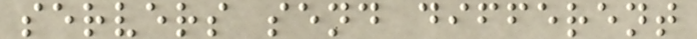servers send different
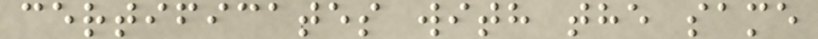certificates with the same
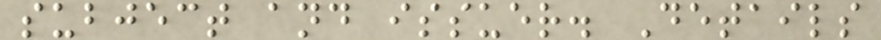subject and issuer. Details
